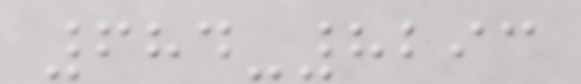684-8293
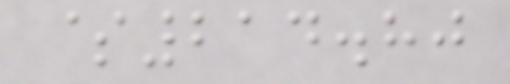$214.80
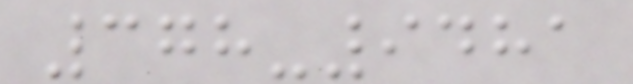378-9481
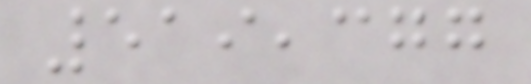519,377
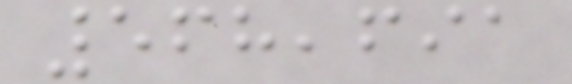568,691
